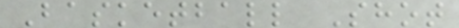Basketball Shot
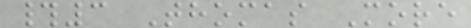#3 Thomas More
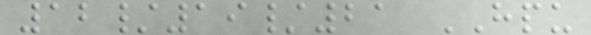12/19/21 HPU
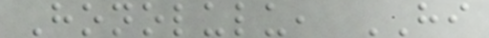Honolulu, HI
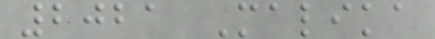2021 Malika
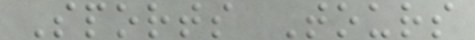Sports Tours
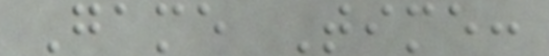Game Time:
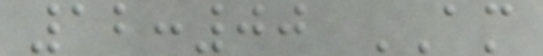12:00 AM
